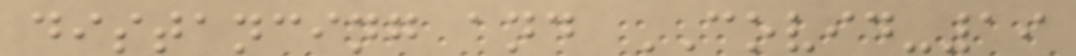distancing and COVID-19
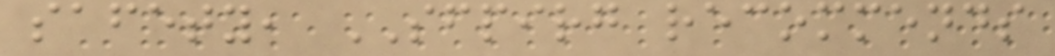safety, SFPIRG recommends
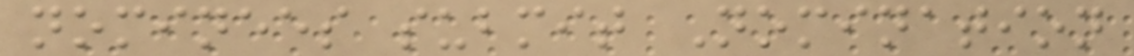nominees submit Nomination
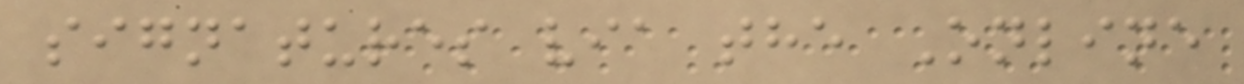signatures via the Online
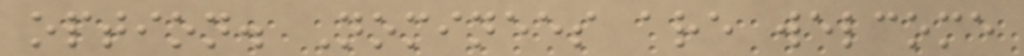option. Nominees are welcome
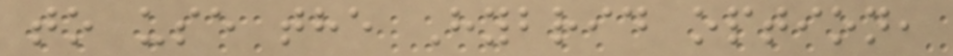to use the Hybrid option,
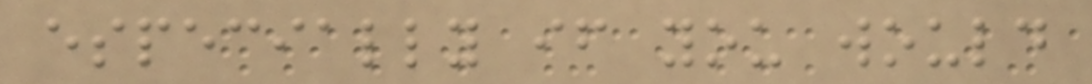especially if you would
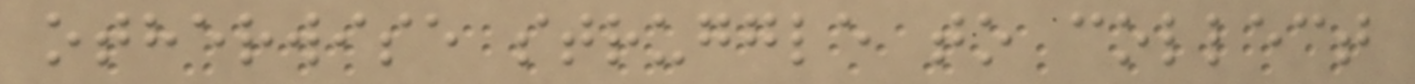otherwise struggle to collect
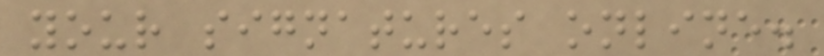your signatures online.
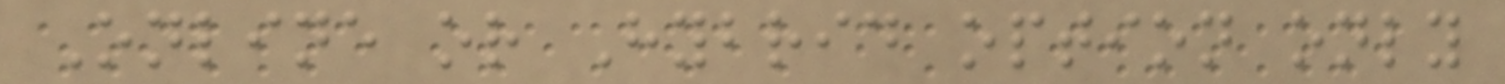Online or Hybrid option only
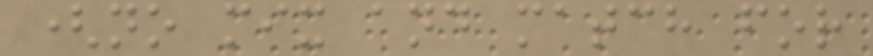(no mix and match for
